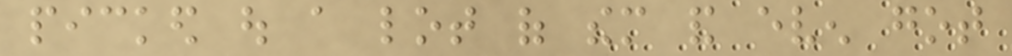picked out a lot of them and even got
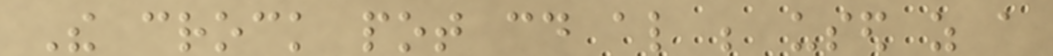The crock pot could also be used as a
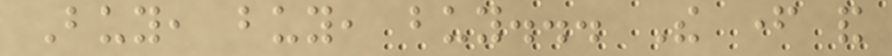Buy, buy, buy... The father and
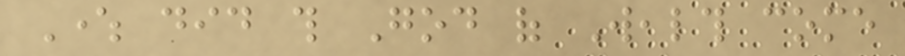Where did this God of Wealth come
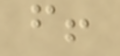from!
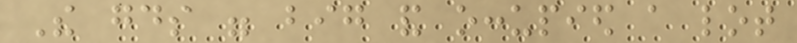The goods were big and occupied a lot
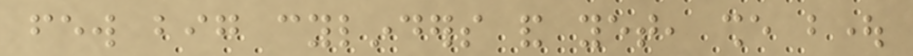few big cylinders and yet, she bought
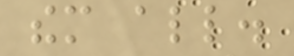them all.
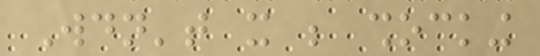Wouldn't it be shocking
